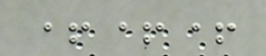+++
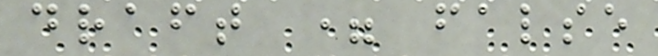draft = false
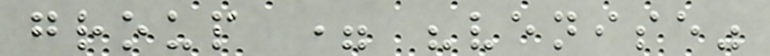group = "venise"
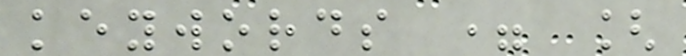keywords = [
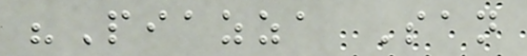"Piazza San
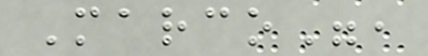Marco",
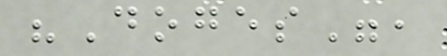"Doges",
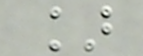]
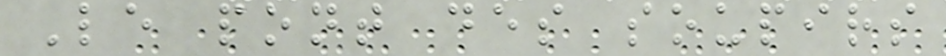Le pont des soupirs
